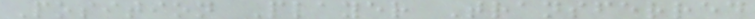Position Player Transferred
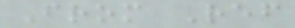From Ref
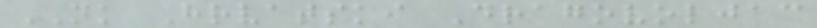NK Hrvatski Dragovoljac
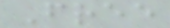Free
